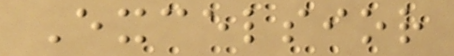Excelsior
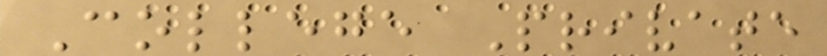College Private
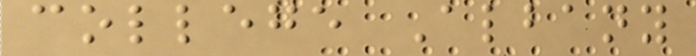college Albany
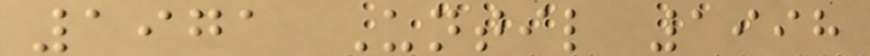1971 Until 1998
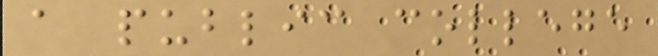a public college
